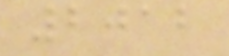2012
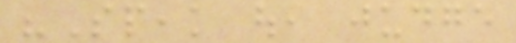"Speak out, judge
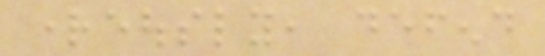righteously, defend
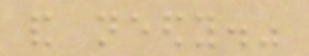and needy."
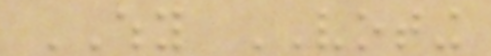WHY VOTING
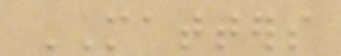MATTERS
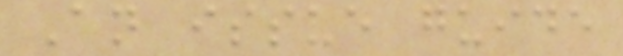An issue guide
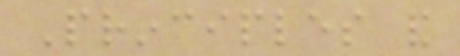Principles and
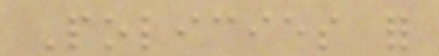Policies for
